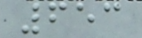653
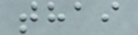thai
